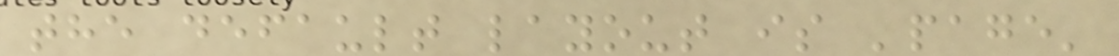the default layout is 'page'
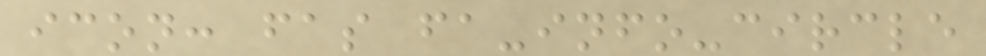icon: fas fa-info-circle
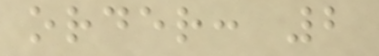order: 2
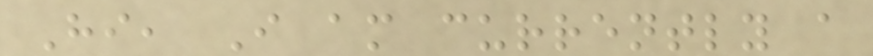Hi, I am currently a
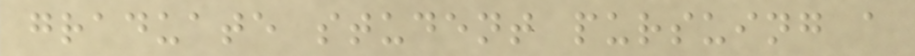graduate student pursuing a
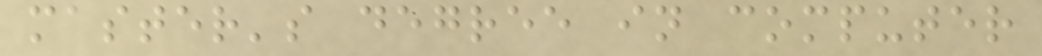master's degree in computer
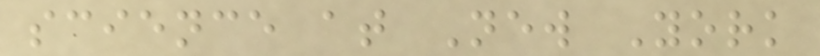science at New York
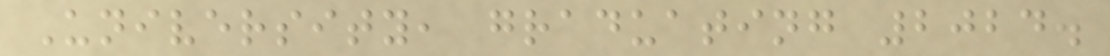University, graduating 2024.
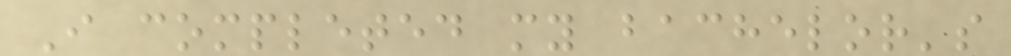I completed my bachelor's
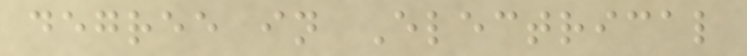degree in Electrical
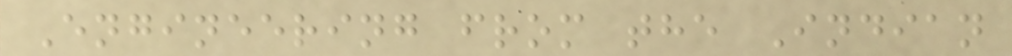Engineering from the Indian
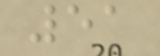51
